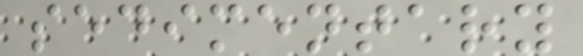sedimentary
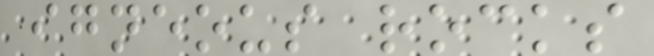igneous rocks
